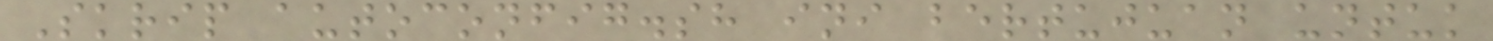Skrip autoconfig.sh ini bertujuan untuk
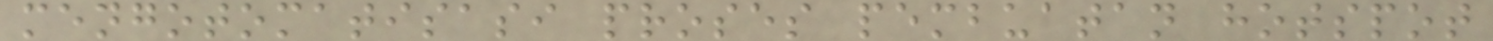mengotomatisasi proses pembuatan hotspot
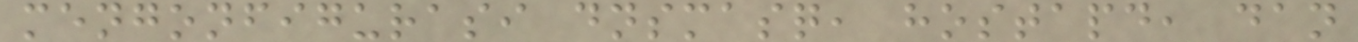mengonfigurasi dnsmasq, hostapd, dan
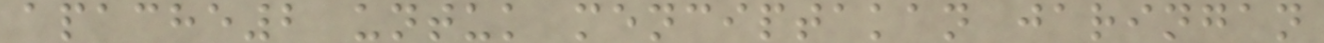apache2 untuk menciptakan jaringan
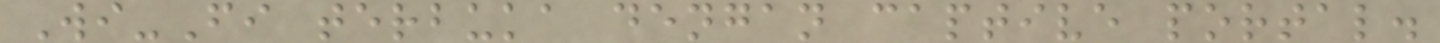Wi-Fi terbuka dengan captive portal.
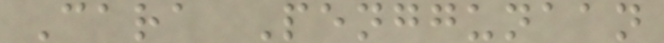Cara Penggunaan
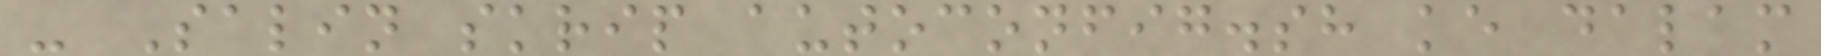- Salin skrip autoconfig.sh ke dalam
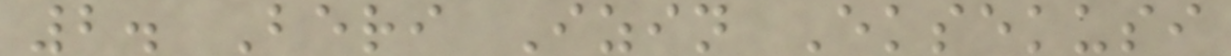2. Beri Izin Eksekusi
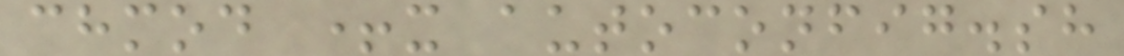chmod +x autoconfig.sh
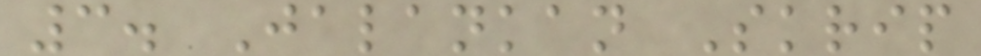3. Jalankan Skrip
